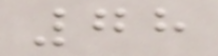78
